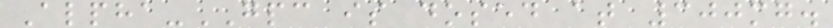Alpha-GPC is dosed at 300mg.
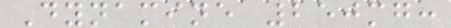Dynamine 250mg:
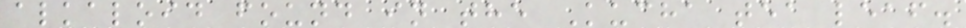alkaloid found in the Kucha tea leaf.
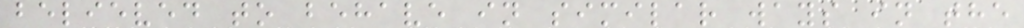believed to behave in similar ways in the
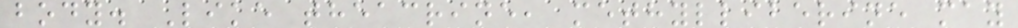body. Like theacrine, methylliberine may
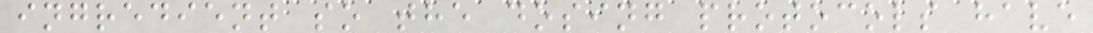ingredient so the dosing protocols have
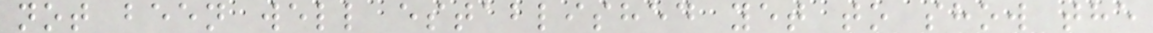not been well established yet to show the
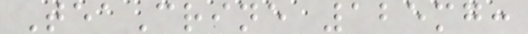TeaCrine 125mg:
